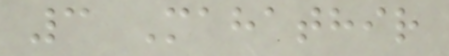3 Mahathir
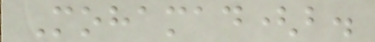Mohamad(b.
